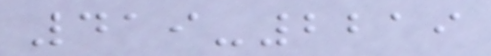419-2219
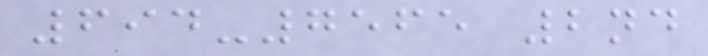694-7565 2nd
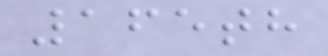165th
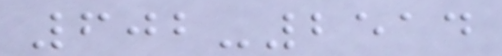602-2514
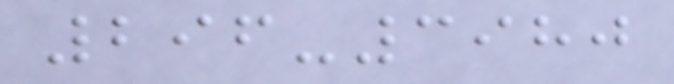296-3980
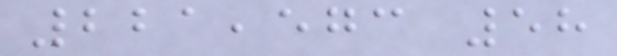221,573 58
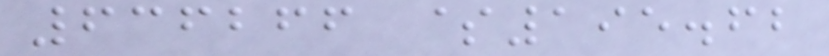636266 $195.62
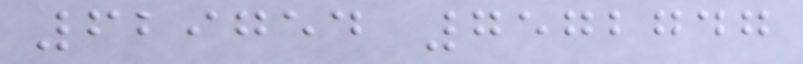629754 7572747
